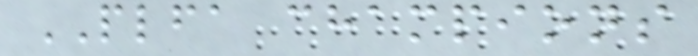PLFA champions
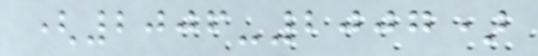(2006-2007)
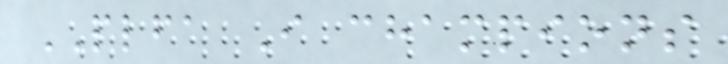PLFA I champions
